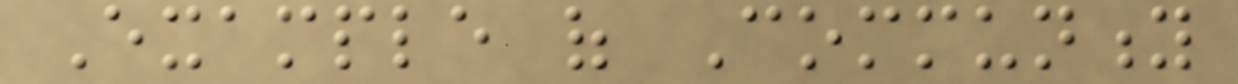Example of Community
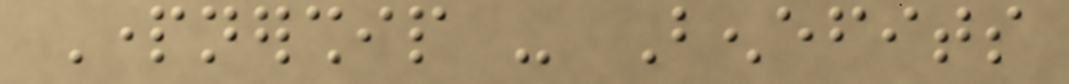Partnership - Benefits
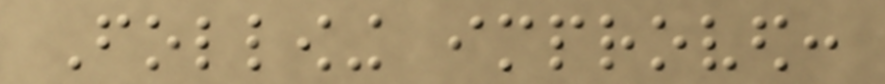Following improved:
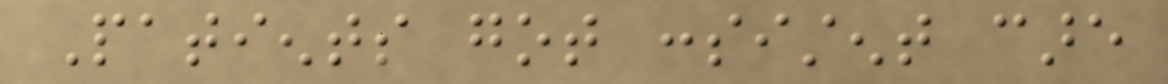Patients got consistent care
